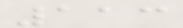113
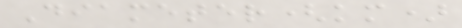Diameter(km)
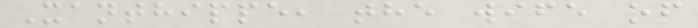Xanthippe, the wife of
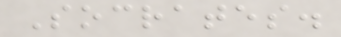Socrates.
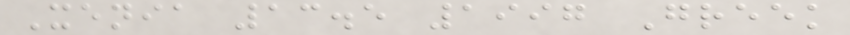Xenia 13.5 1997 Greek
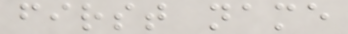first name
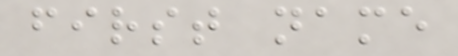first name
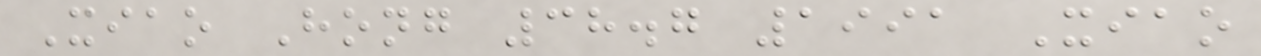Xiao Hong 38.7 1991 Xiao
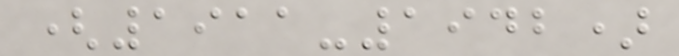(1911-1942)
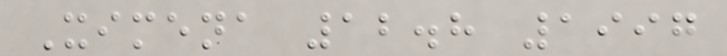Ximena 12.8 1997
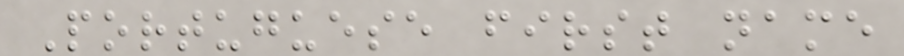Portuguese first name
